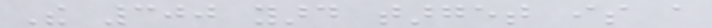The 300 yard target is a
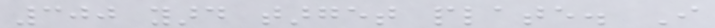300 yard target plate. I
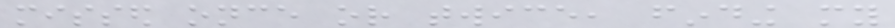missed once or twice, finding my
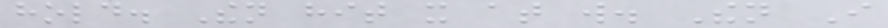hold. Then hit it at will. Then I
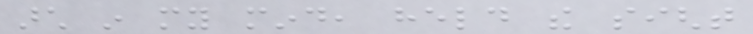arch in my mind, held the sight
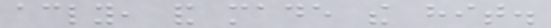accordingly, and made the hit.
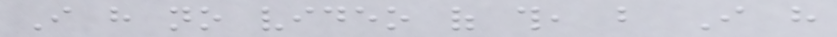I have no video of this, but I have
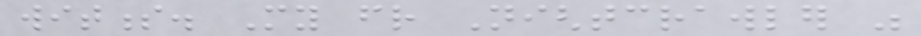witness. My friend Nightcrawler was
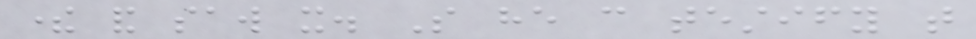there and saw it. So he can testify that
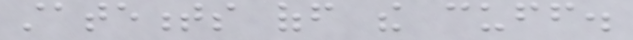statements off the cuff.
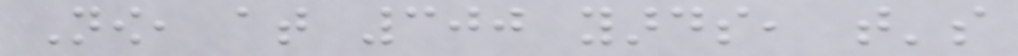Now, at 300 yards, that's
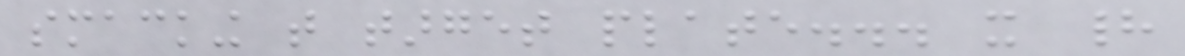smacking that target plate... it had
